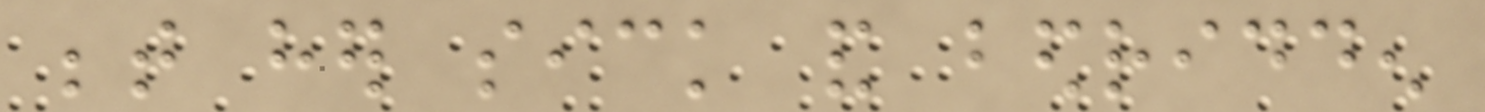between her sick and bedridden
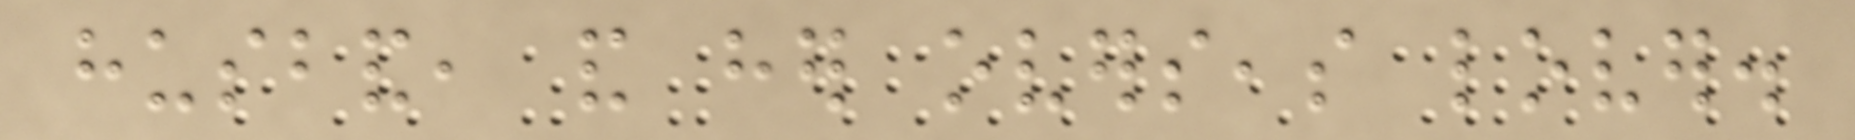husband, and her overseas lover.
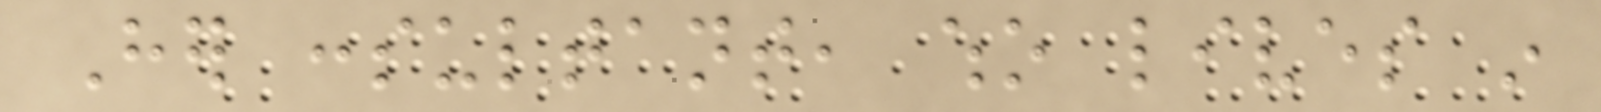Her consultant, who lives in
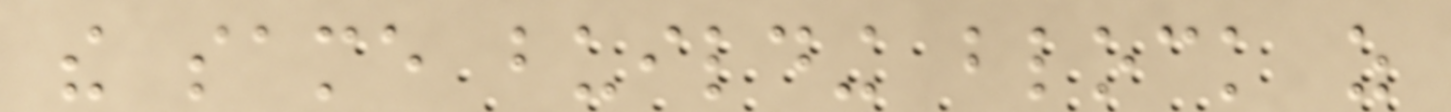the same building block as
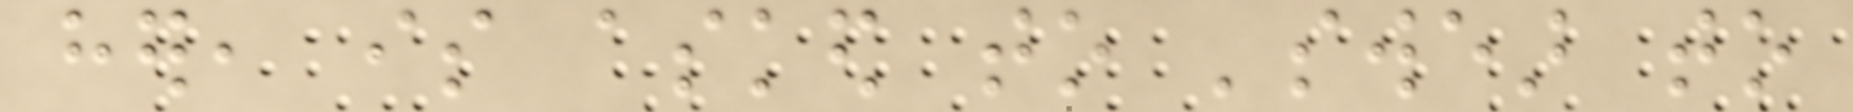her, is asked to 'swear to
